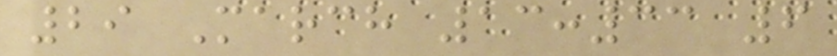29 March 13:33 6
